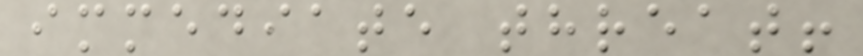immediate threat!
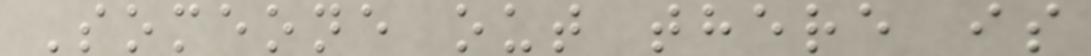Someone out there is
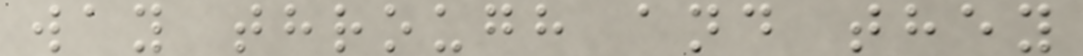way through and they
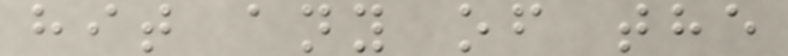hit any of the
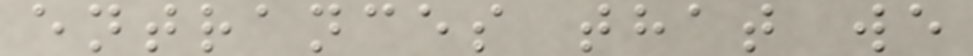entrances that we
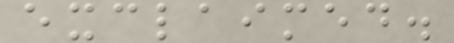exclaimed.
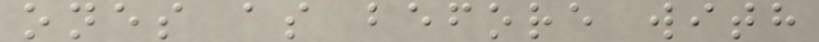ones as before with
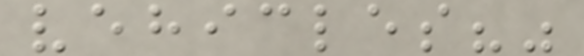vehicles?"
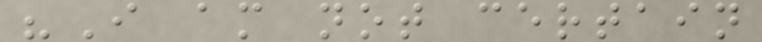"I am not certain
